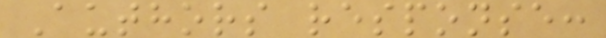Authors response:
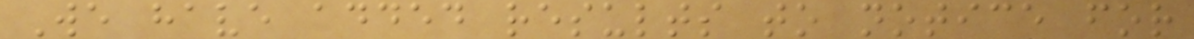We have added results to notice for
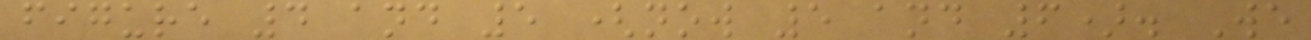figure 4 and 5 (now 5 and 6). We
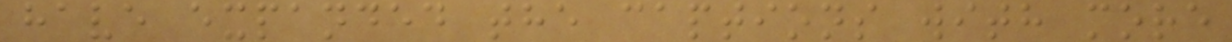have expanded the captions with more
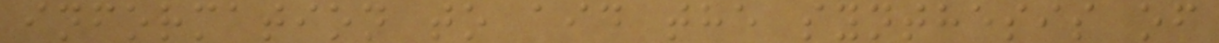information to aid the synthesis of
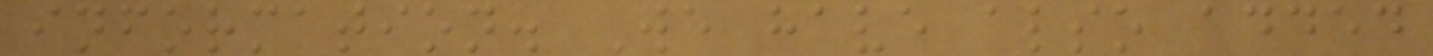information. We have also added
